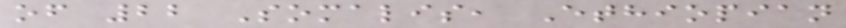of 22 Somalis, Ethiopian
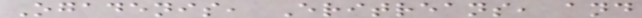Ogadenis, Eritreans, and
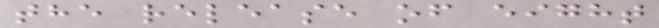the release of eight
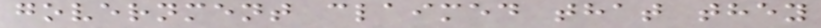government claimed that they
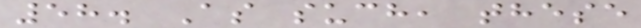58. As such, these
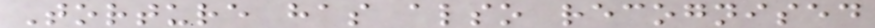Torture has also recognised
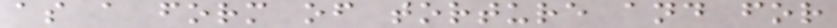as a form of torture and for
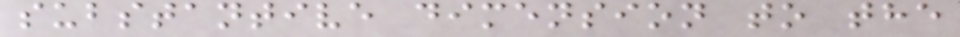substantive dimension to the
